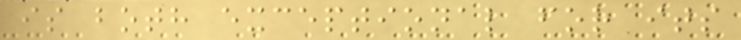is both exceptional for its
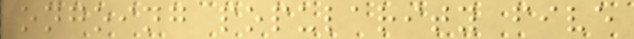ongoing popularity five
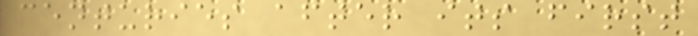centuries after its first
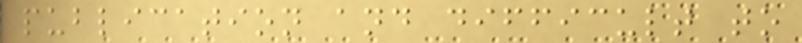publication and difficult to
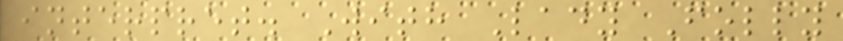interpret. With Lady Folly
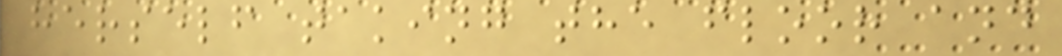herself taking the floor and
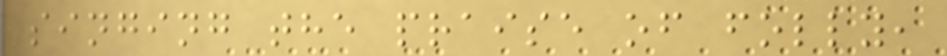singing the praise of folly,
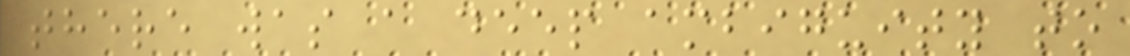there was a deep ambiguity to
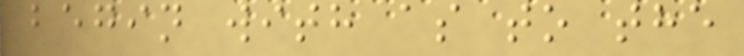begin with as to the
